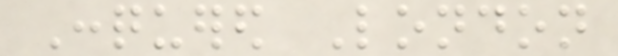Conquered London
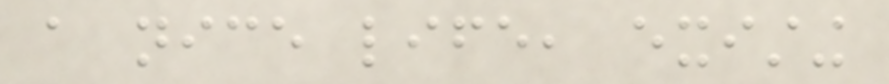a nice life, existing
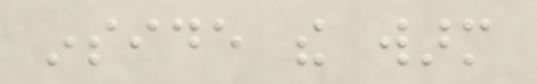inside the warm
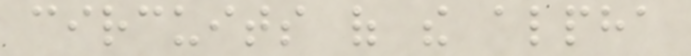circuits of the alpha
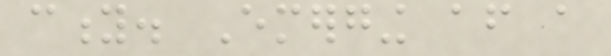city. Emerging after a
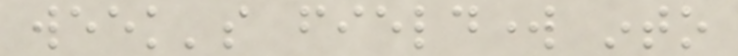week's fieldwork into
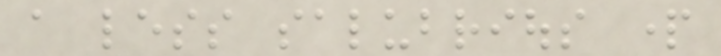a less salubrious part
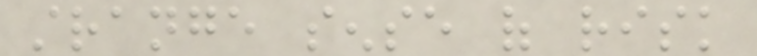strange sense of risk
